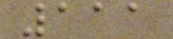111
